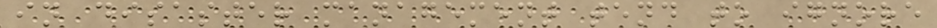in disaster management tend to ignore
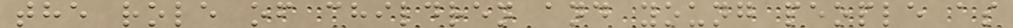the role of children and young people as
